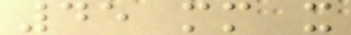45 mm x
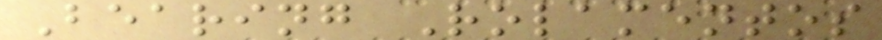Bearing Rolamentos
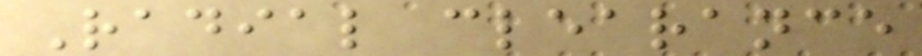Radial clearance
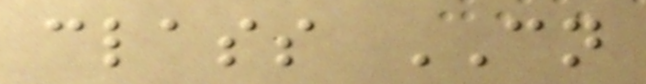class CN
